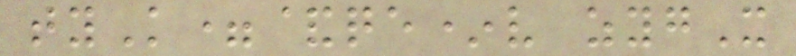tyK=&qe*v zygX
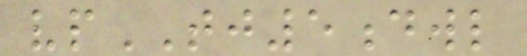vpTJ5dwl
